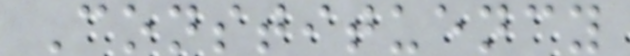Constituency
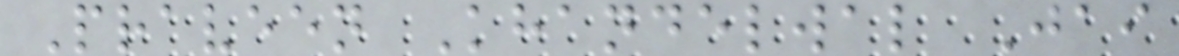Praveen Khandelwal Jai
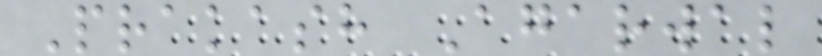Prakash Agarwal
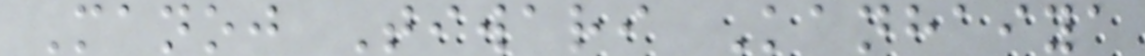Manoj Tiwari Kanhaiya
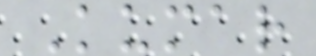Kumar
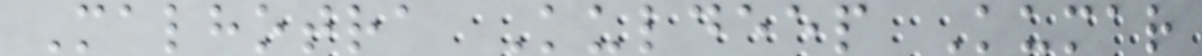Malhotra Kuldeep Kumar
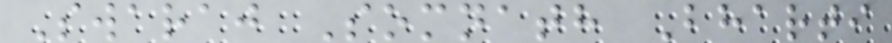Swaraj Somnath Bharti
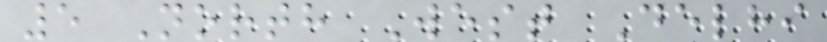5 North West Delhi
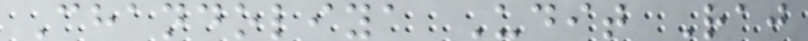Chandoliya Udit Raj
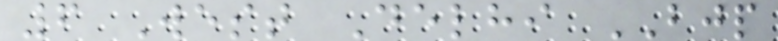6 West Delhi BJP
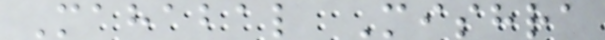Mahabal Mishra
